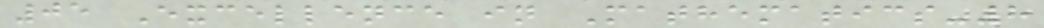05 Excellence in Mathematics-8
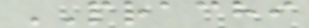PRACHI
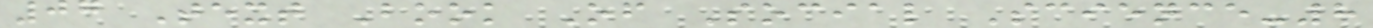07 Text Book Of Social Science-8
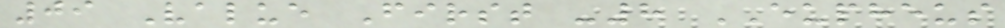09 Value First -8 EUPHEUS
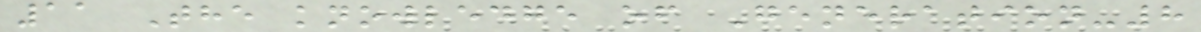11 The knowledge of Generation-8
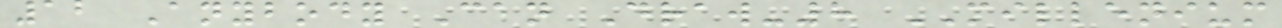12 Anybody Can Draw-8 MILLENIUM
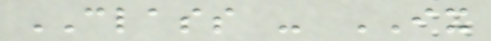CLASS - IX
